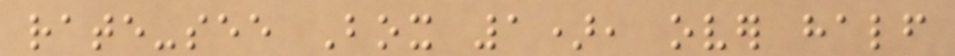rate-see Box 1), over half
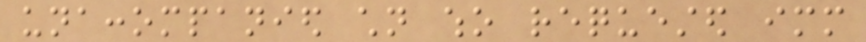unaccompanied children who requested immediate
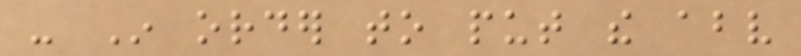- In order to put the above
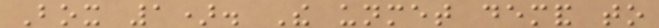Box 1). The unmet demand to
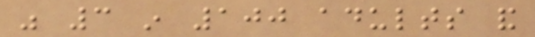was 3 in 100 adults and
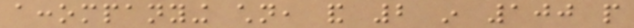accompanying children, and 2 in 100 people
